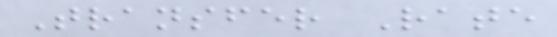Transfer Rate
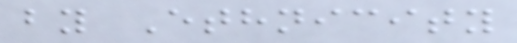by Ethnicity
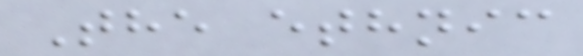The ethnic
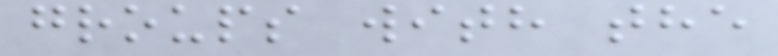groups with the
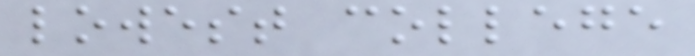lowest college
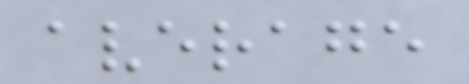average
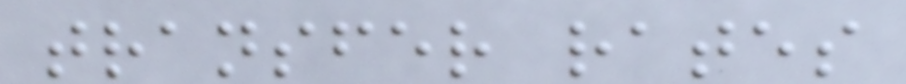transfer rates
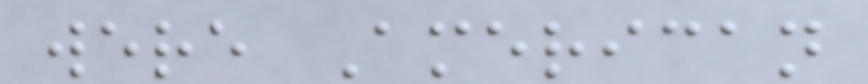were American
